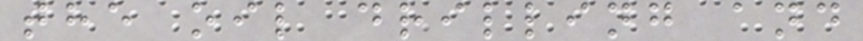the oil drilling and
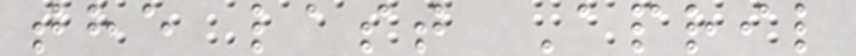the last April
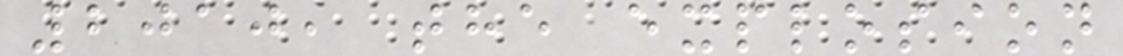2010, the explosion
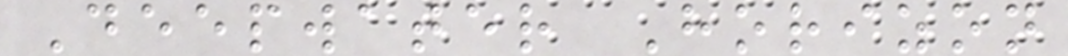Deepwater Horizon
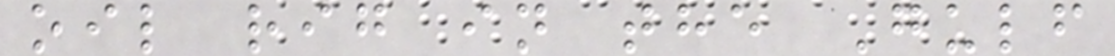oil rig in the Gulf
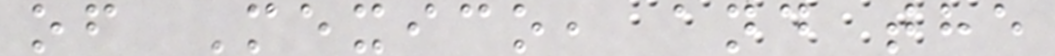of Mexico, and the
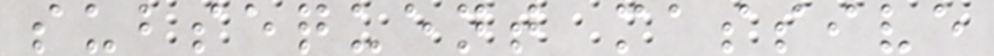subsequent massive
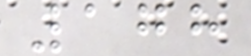178
